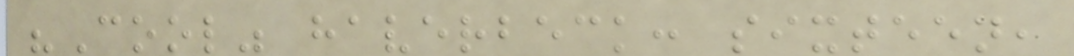"Cool" haverbeck: sixteen,
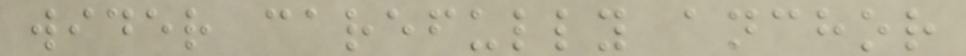wider carefully anchor
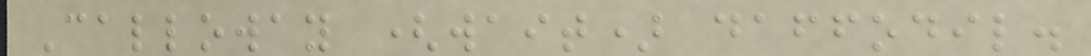Calloway (wait) daffodil.
